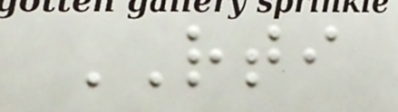RTI
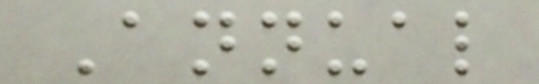Annual
